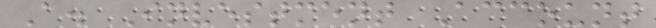A. Investment Account
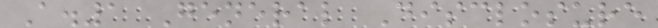A.1 General Disclosure
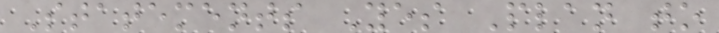Statements Yes Plan to
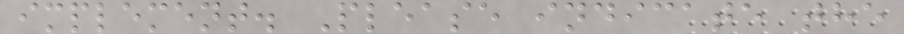implement. Please indicate the
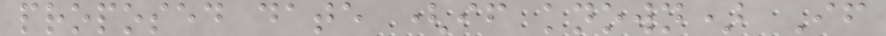proposed date (if known) If
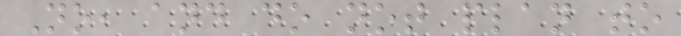No, and do not plan to
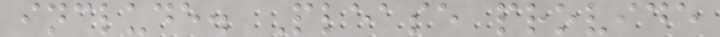include. Please provide
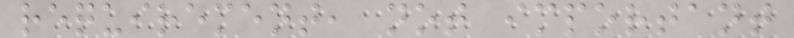requirement, not important
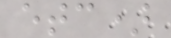etc)
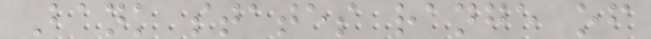Bank states range of
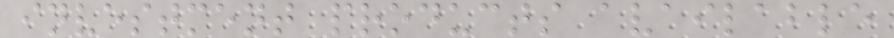investment products available
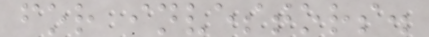for investors.
